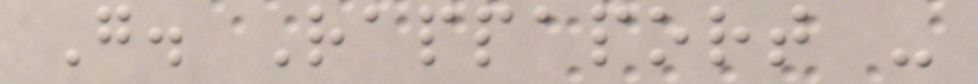G. Rappaport -
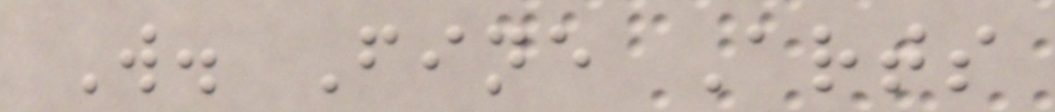W. Fine Arts
